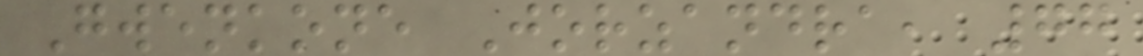Gwenkone Jorzandra, 77
